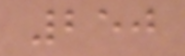250
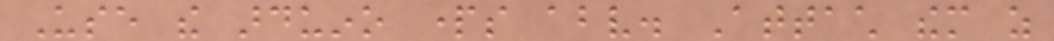Use the arduino parts above. Attach them as
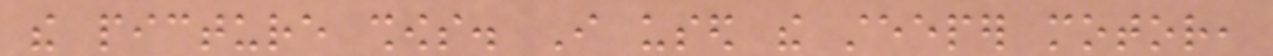the picture shows. I used the steeper motor,
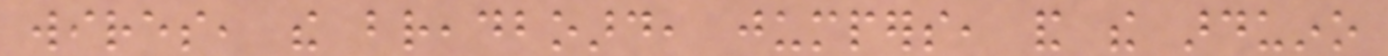wires, the breadboard, jumpers, and the arduino
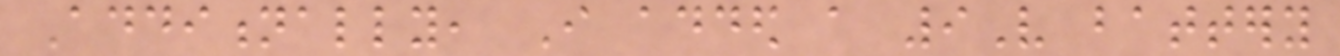Additionally, I added a 9V battery
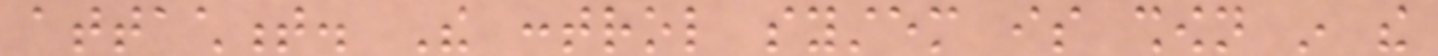attachment. The control system is shown in the
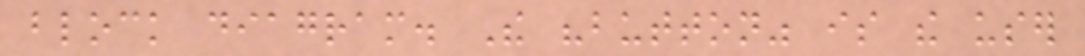block diagram. The "button" is the user
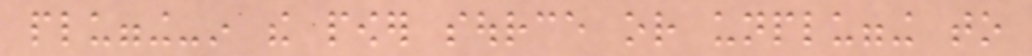plugging-in the power source or unplugging to
